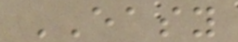EASY
